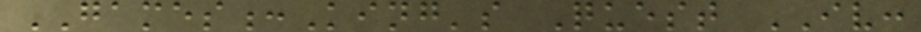GAMES:King's Quest IV:
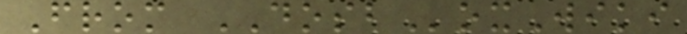From DOSBoxWiki
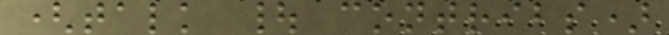(talk | contribs)
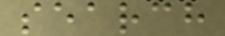search
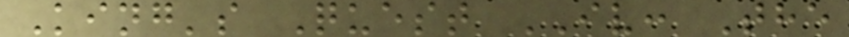King's Quest IV: The
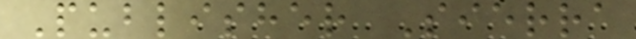Publisher Sierra
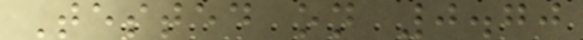Tested on 0.70
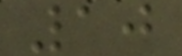10
